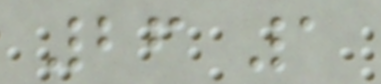26 1
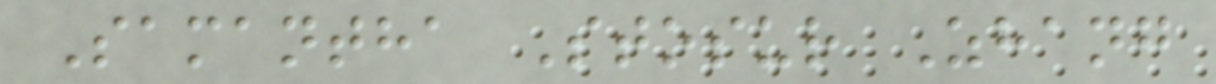Samantha Stosur Zhang
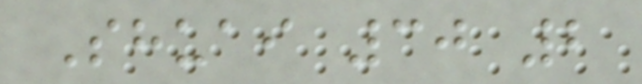Shuai 30 2
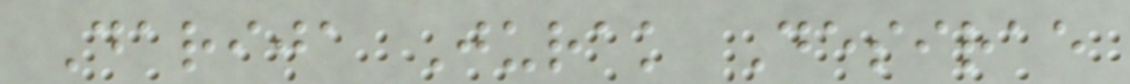Darija Jurak Desirae
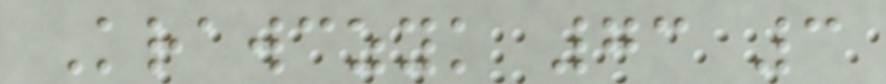Krawczyk 73 3
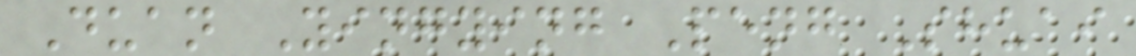Duan Yingying Peng Shuai
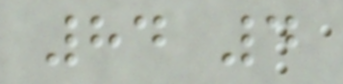84 4
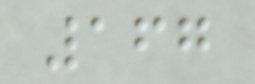167
